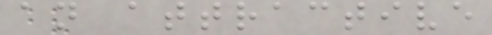an attractive
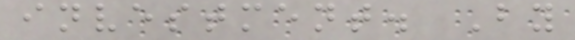investment. By
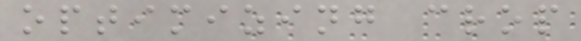optimizing crop
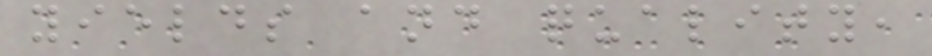yields and quality,
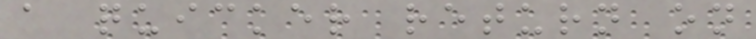a quicker return on
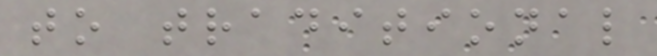to traditional
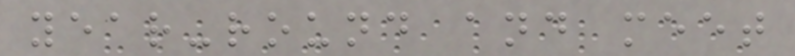year-round and meet
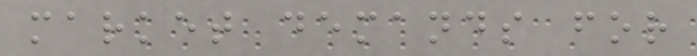market demands for
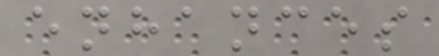enhances
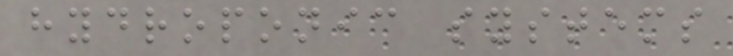hydroponic systems
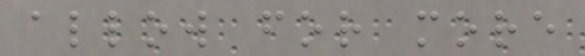allow for more
